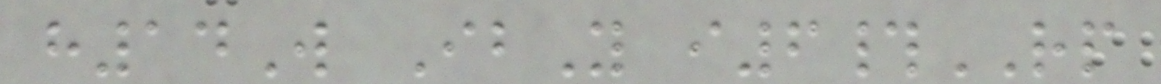h14W IbY i6#RP
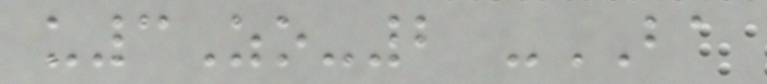u3Zo-2 -BA
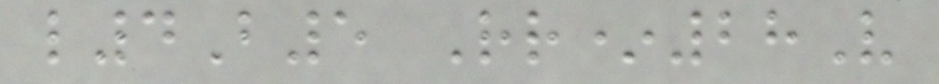l4B5 Rr*28V
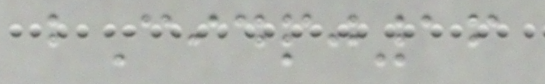bCidpj16
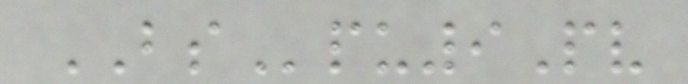BSpu9Pv
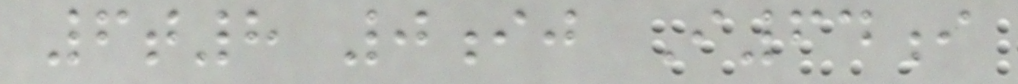6t8 0ij I64i
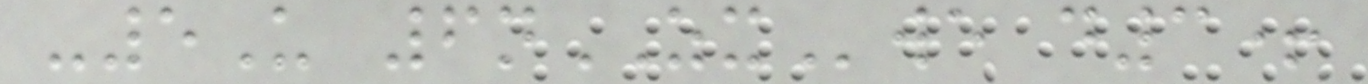-5U 6nZXwe d3+
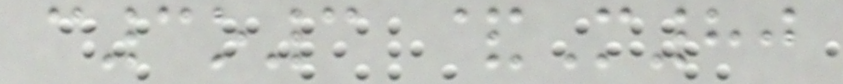c3o3 &M80
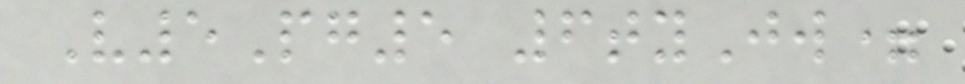V5Pg5 6tyJw=
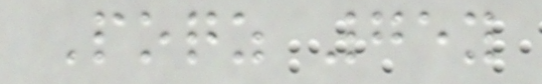Poqz 75y
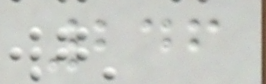246
